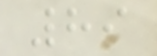89
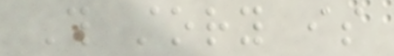This story is
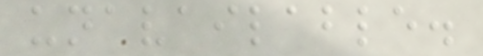unavailable.
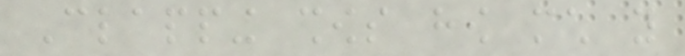Clapping shows how much you
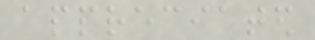appreciated
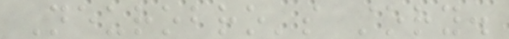Neurobro's story.
